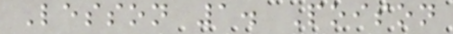Lesson 1. Poison
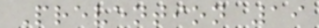Prevention 19
